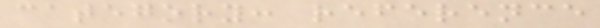category: reference
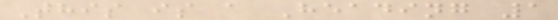This is a Heading 1
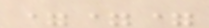===
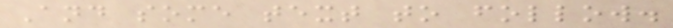And some text to follow.
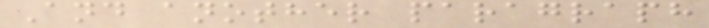And another paragraph
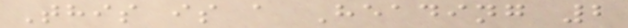This is a Heading 2
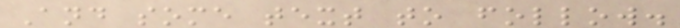And some text to follow.
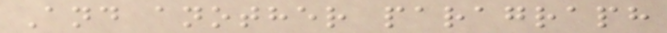And another paragraph
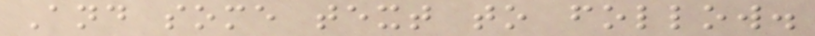And some text to follow.
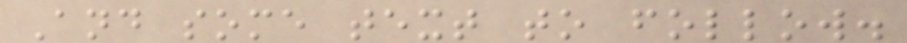And some text to follow.
